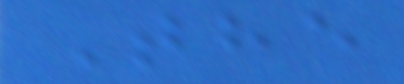The
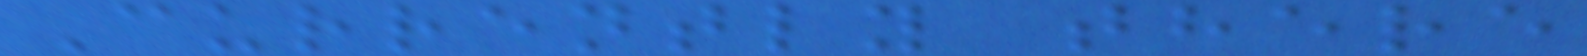Currently there
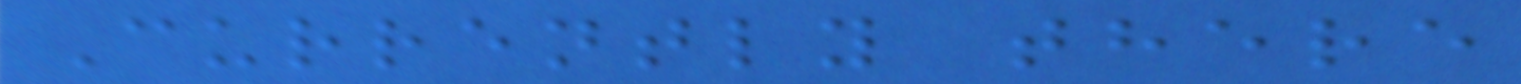Currently there
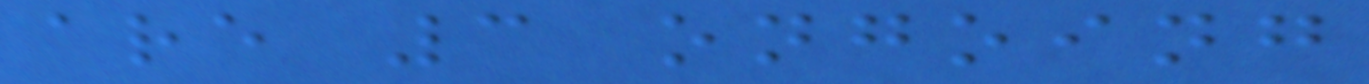are 3 ongoing
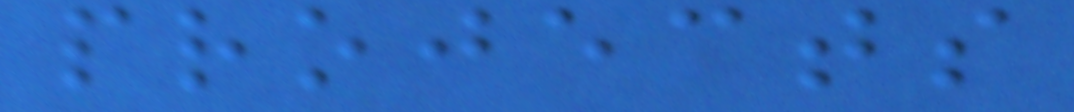projects
